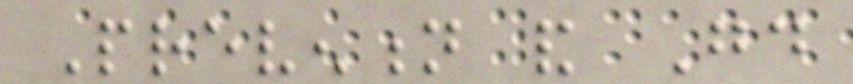Prevention and Good
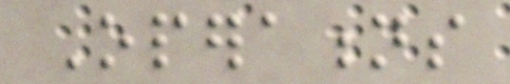Operations
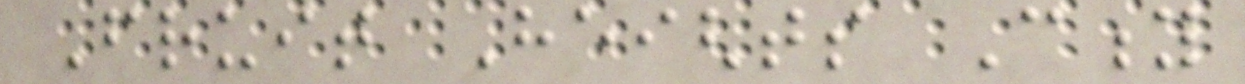Fruit Heights City
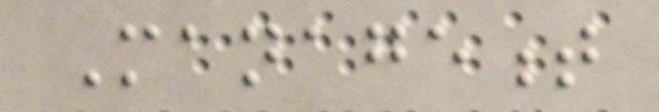Management
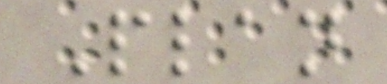Plan
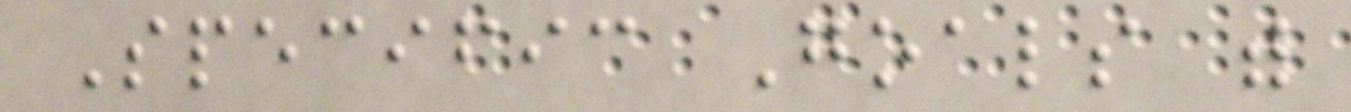Specific Goals with
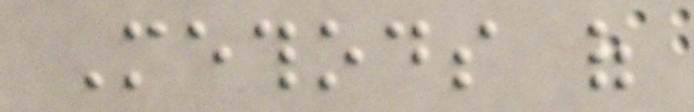Methods of
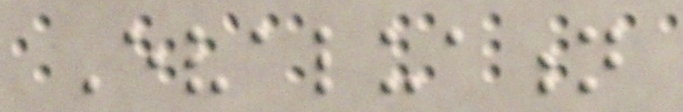Evaluation
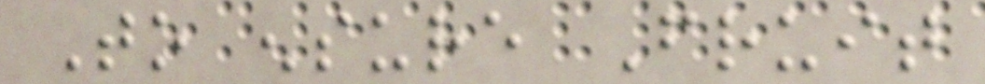To ensure Fruit
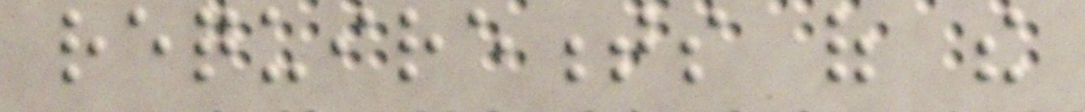requirements of the
